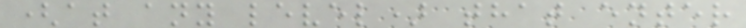(at any level) that enter
